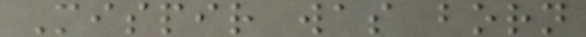Mispir was born
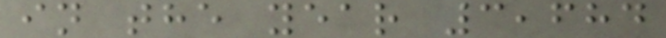in the year 3,684
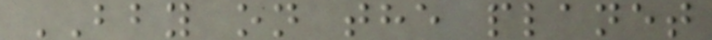BBY on the planet
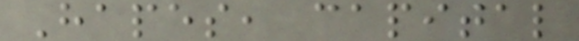Hapes, capital
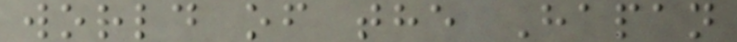world of the Hapan
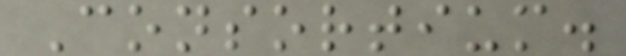Consortium.
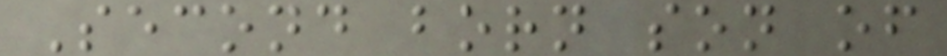Second born son of
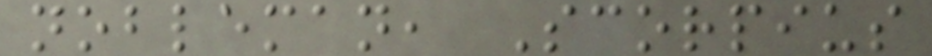nobleman, Scorpius
